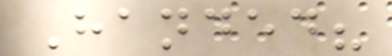Handed?
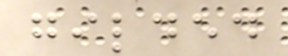gilded
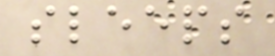sleeps
